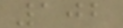102
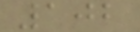102
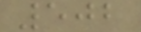502
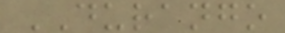DURANGO
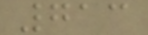713
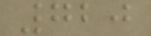720
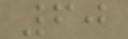60
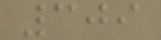309
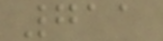711
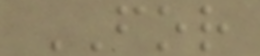FOR
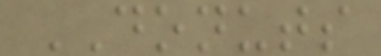DONUTS
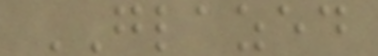GLAZED
